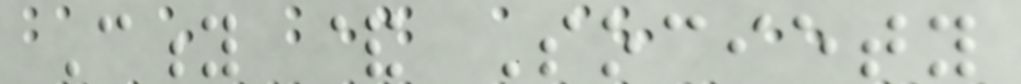City & Society
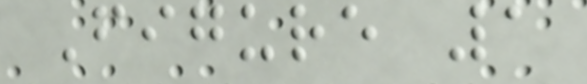Figure 1
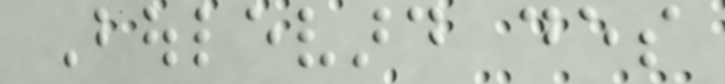Boulevard des
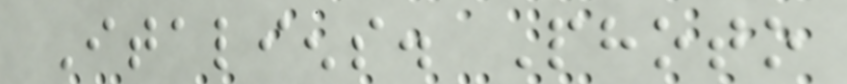Italiens. Photo
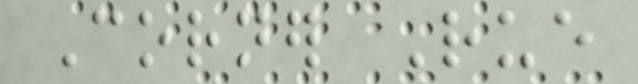Corner Rue
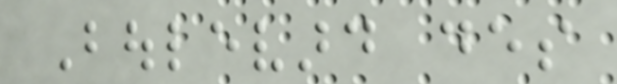Boulevard des
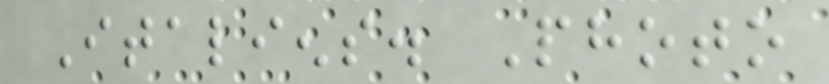Italiens. Photo
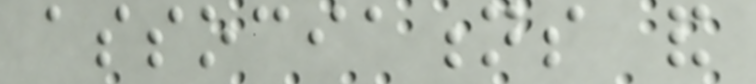associations and
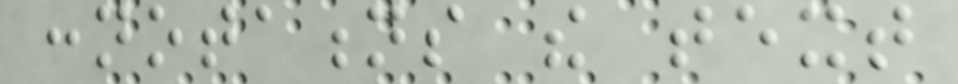connotations the text
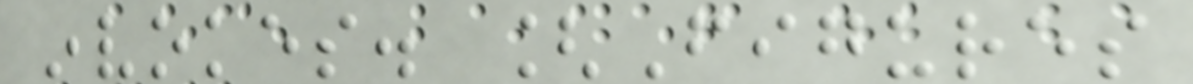invokes. [Figures
